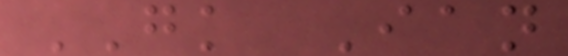GK Ian
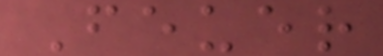Feuer
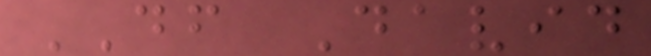DF David
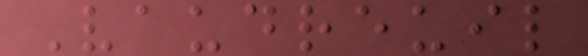Vaudreuil
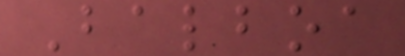Balboa
